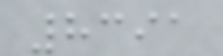8391
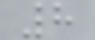8
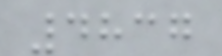4837
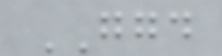GGD
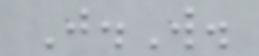J.W.
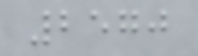2570
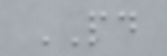PD
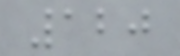120
